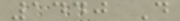1440 D
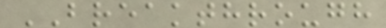BREAKTHROUGH
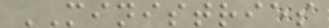MINISTRIES
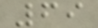69
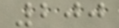200
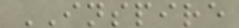INSPIRE
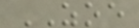ZOE
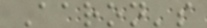Aaron's
